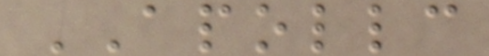APOLLC
